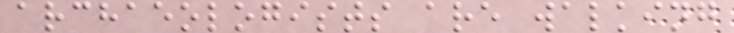archaeologists are walking
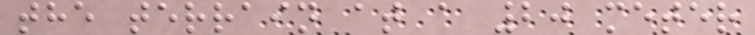the terrain at a 20 meter
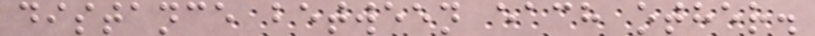distance between each other.
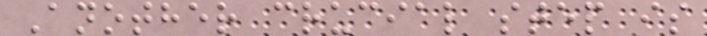Another crucial step is
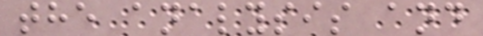the analysis and
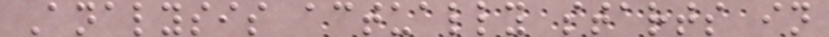Analysis actually starts in
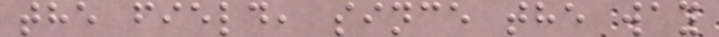the field, since the way
